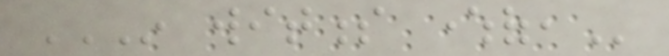IN WITNESS WHEREOF,
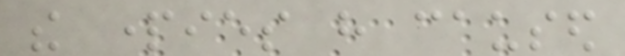the parties have caused
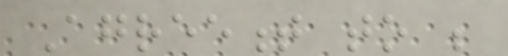Agreement to be
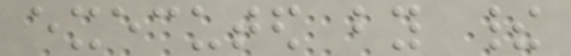executed by their
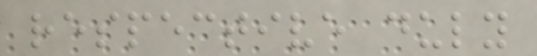respective duly
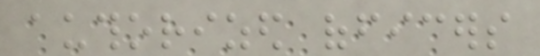authorized officers
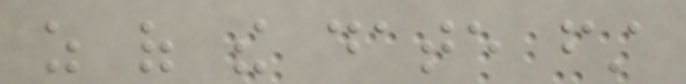as of the date first
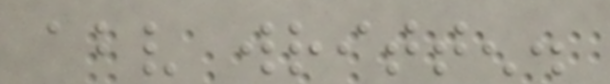above written.
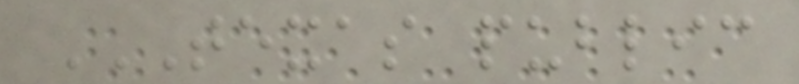TEXAS PUBLIC
